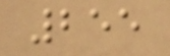255
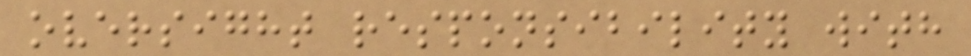oversight responsibility with
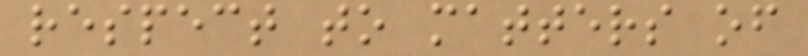respect to matters of
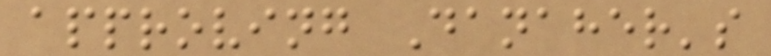approving Danaher's
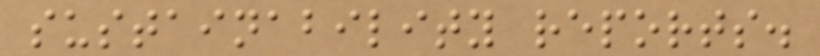sustainability reports.
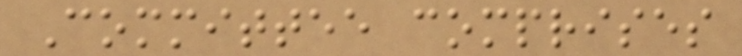Committee comprises
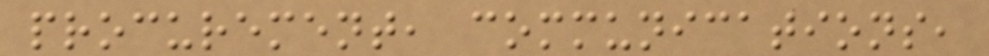procurement, communications,
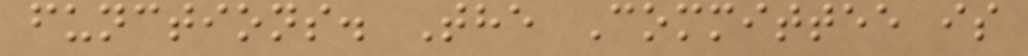functions. The Committee is
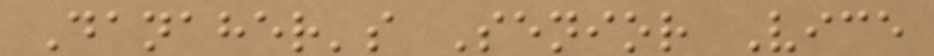Danaher's Senior Vice
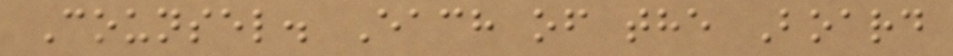Counsel. Each of the Board
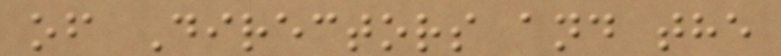of Directors and the
